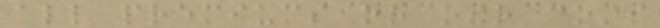all premiums or other costs
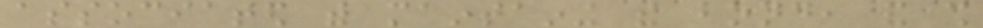associated with maintaining the bond, and shall
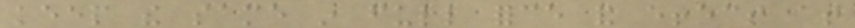keep the same in full force and effect at
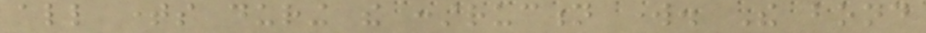all times during the construction work. The bond
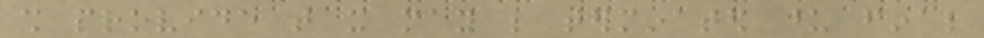shall provide that it may be terminated upon final
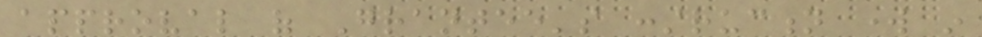approval of Grantee's construction work in
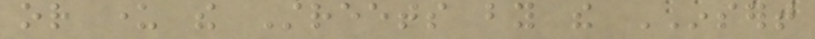or under the Streets by the INSERT
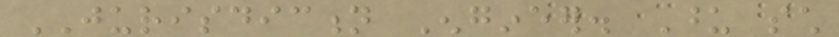JURISDICTION Engineer. Upon such
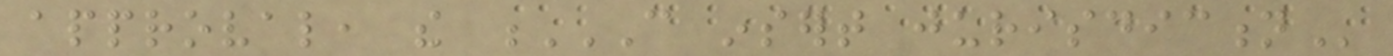approval, the C INSERT JURISDICTION
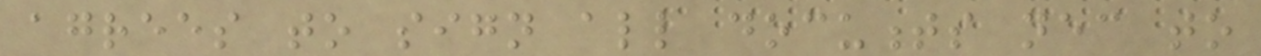agrees to sign all documents necessary to
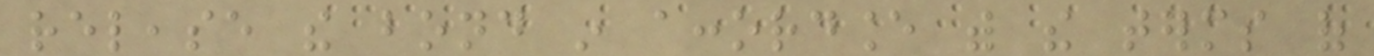release the bond in accordance with the terms of
